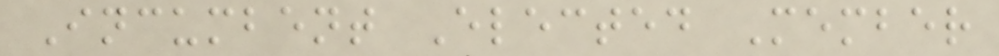Incumbent Elected Member
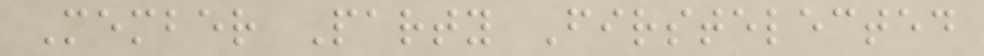Member Party Firstelected
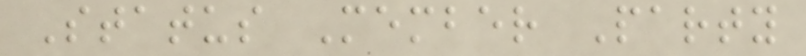Status Member Party
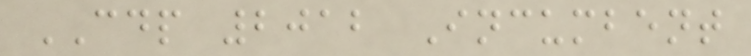CDP 2012 Incumbent
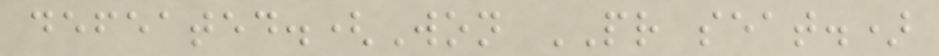defeated.(Won PR seat.)
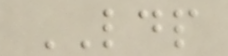LDP
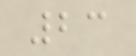23
